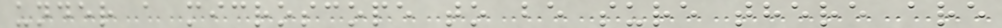under a microscope to be sure there are
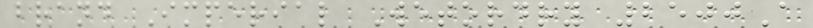brand Imperial Wetordry 2500A
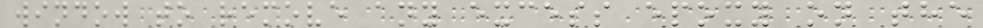window to remove any excess epoxy on the
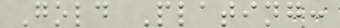Gold Plating:
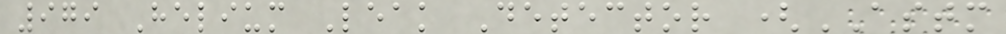979 Helium Leak Detector (ASTM
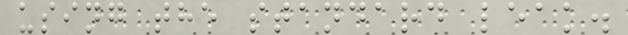using the standard leak.
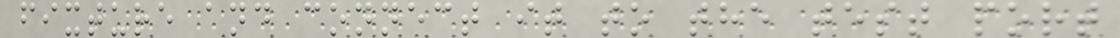fixture and connect it to the test port
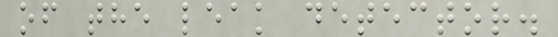of the leak detector.
